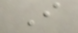I
